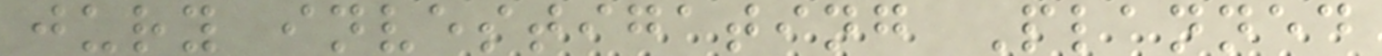jury investigating Planned
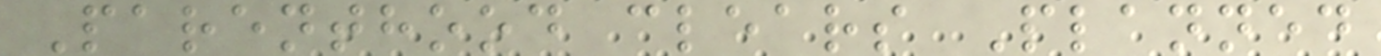Parenthood clears Planned
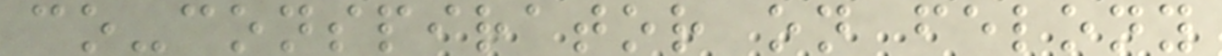co-conspirator on felony
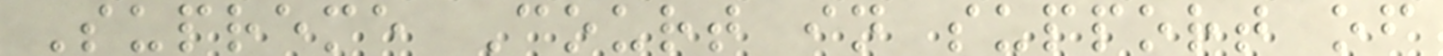Supreme Court in support of
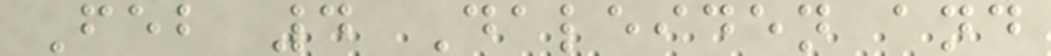Feb 4 Daleiden and
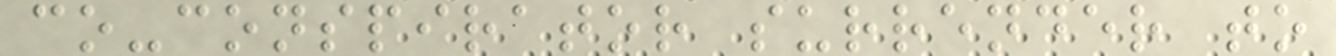co-conspirator surrender to
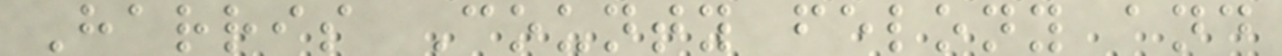Harris County felony and
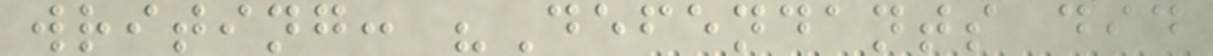writing: "Defendants did
